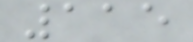115
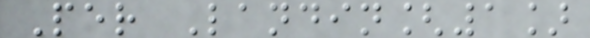Per Landin[1]
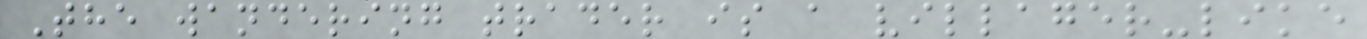The wandering trader is a villager-like
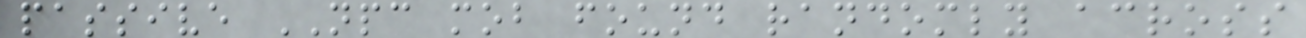passive NPC mob found randomly across
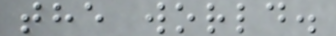the world.
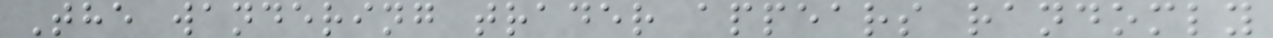The wandering trader appears randomly
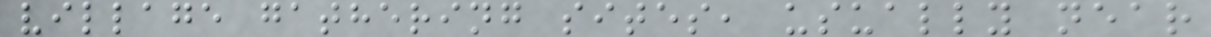village gathering sites, usually near
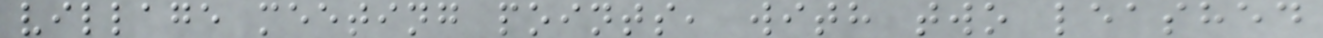village meeting points, with two leashed
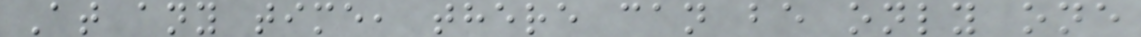At any time, there can be only one
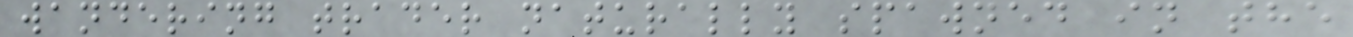wandering trader naturally spawned in the
